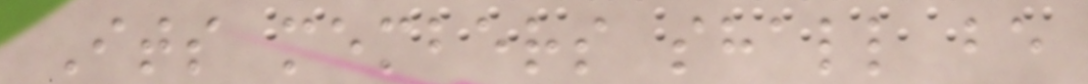Its members shall be
